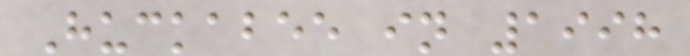Huckabee in 1998
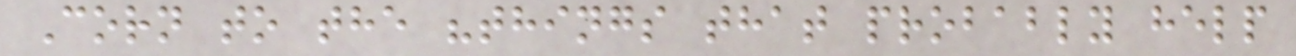Corn to the "things that probably help
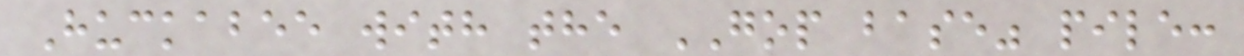Huckabee with the GOP base" pile:
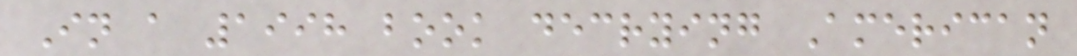In a 1998 book decrying American
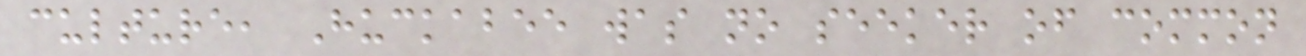culture, Huckabee was no seeker of common
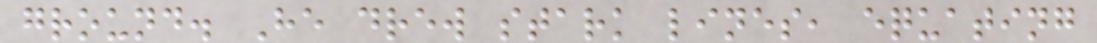ground. He drew stark lines, equating
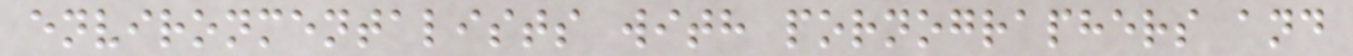environmentalists with pornographers and
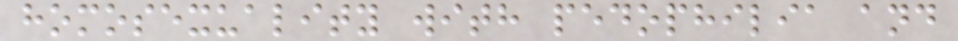homosexuality with pedophilia and
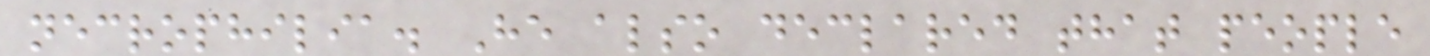necrophilia. He also declared that people
